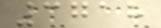3718
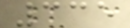335
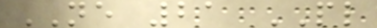NE 21 PL
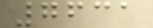7631
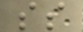ss
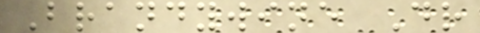Brandywine Dr
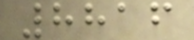8816
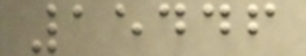15446
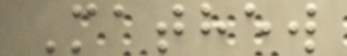Mathew
